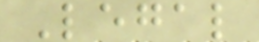Legal
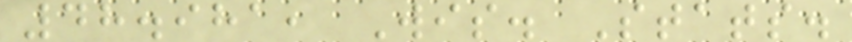48.981, Wis. Stats.
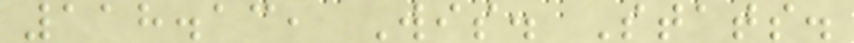118.13, Wis. Stats.
